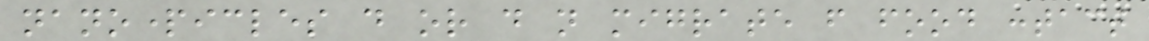nanoparticles do or do not migrate from food contact
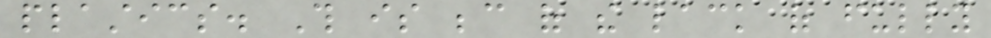plastics. This is because of the lack of fully
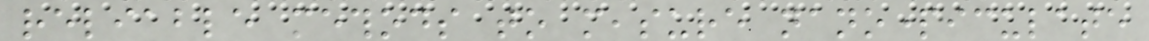reliable methods to measure nanoparticulate
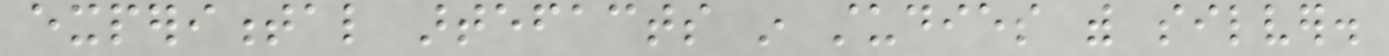experimental artefacts in studies with silver.
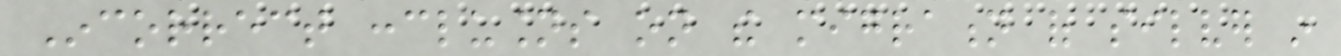Incorrect conclusions on the migration of silver in
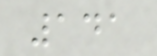141
